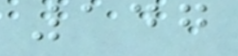147
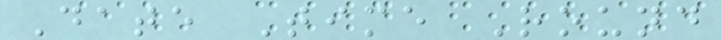Date Time Round
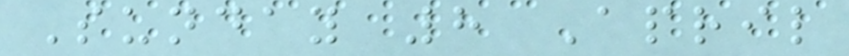Sunday 8 April
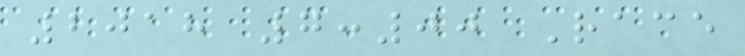2018 7:00 Race
